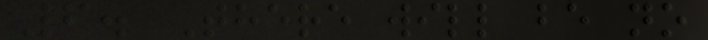6. There will be no
